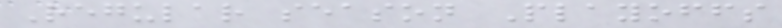Regular season Playoffs
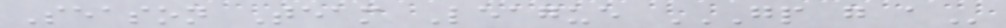Season Team League GP G A
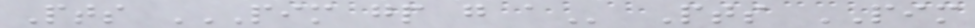Pts PIM GP G A Pts PIM
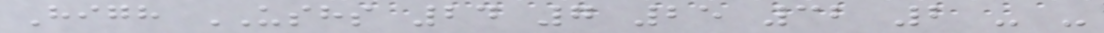High USHS 24 7 25 32 2 - -
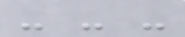- - -
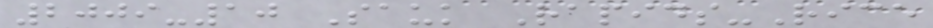2009-10 Sauk Rapids-Rice
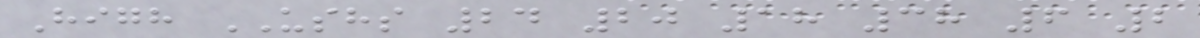High USHS 24 20 18 38 6 2
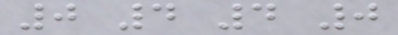0 4 4 0
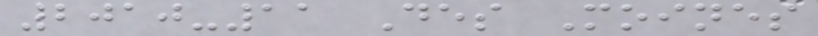2010-11 Des Moines
